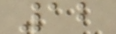12
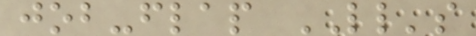job-flap LL's
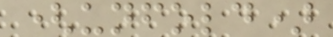(unfold)
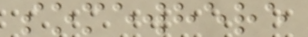somewhere
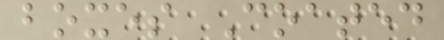boxes Coated
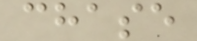chase
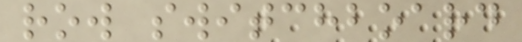row switchboard
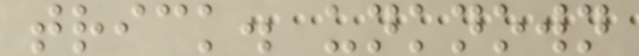trick. unknown
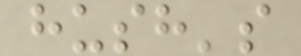hush's
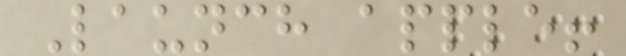Launch apple!
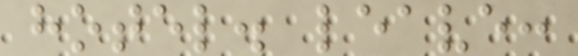hotel. leave:
